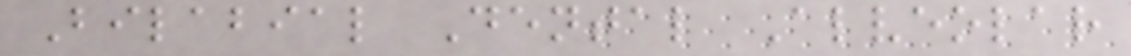Bilabial Dental Alveolar
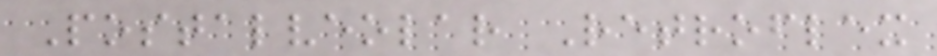Postalveolar Retroflex
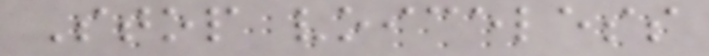Stop voiceless
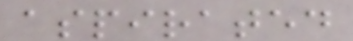aspirated
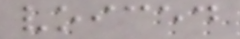voiced
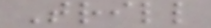Trill
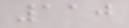110
